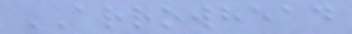ARROWHEAD
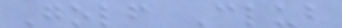Golf Club
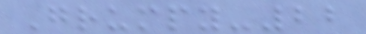Grumpy-22
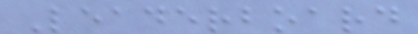Leaderboard
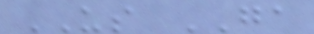US GA
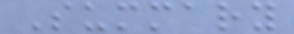Summary
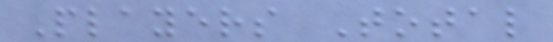Players Total
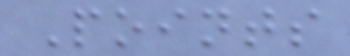Points
